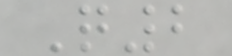Q2
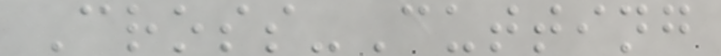Cross-Cutting
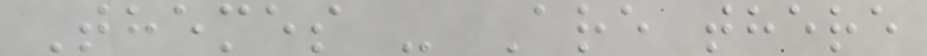Themes - Are there
